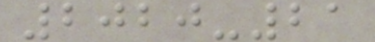2020-21
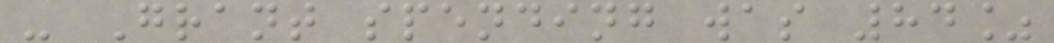- Grant spending was 84%
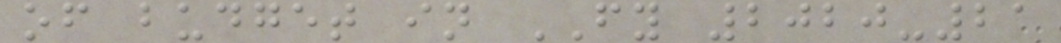of budget in FY 2020-21
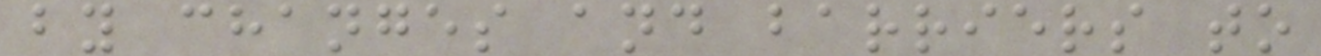by changes and barriers to
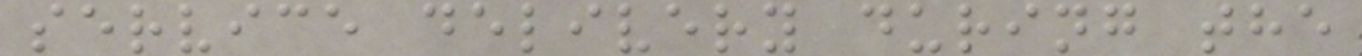service delivery during the
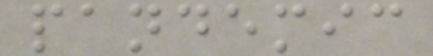pandemic
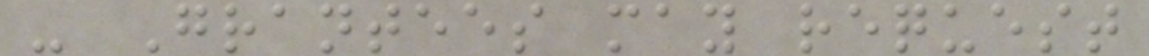- Grantees may request
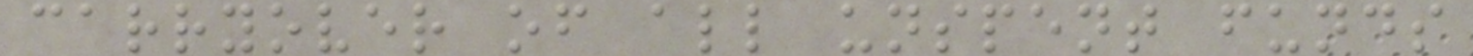carryover of all unspent funds
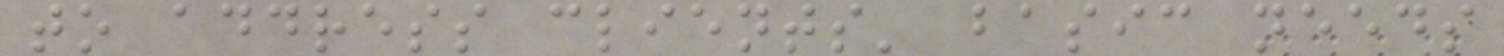to address clients' basic needs
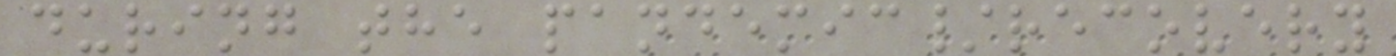during the pandemic/recovery
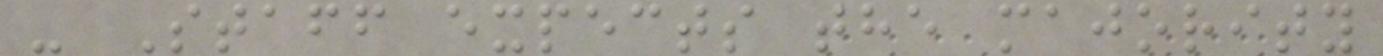- Staff expects the majority
